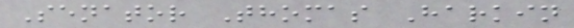Senator Thomas Harkin
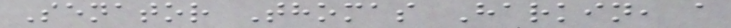Senator Thomas Harkin, a
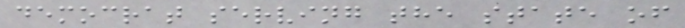democrat serving the state of
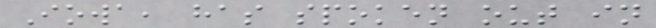Iowa, has spoken out in
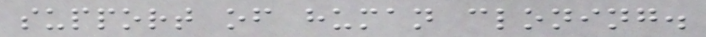support of human cloning.
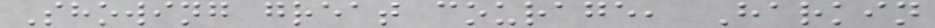Showing great courage, Harkin
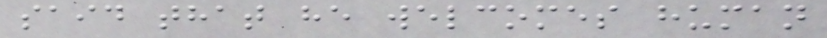said that he welcomes human
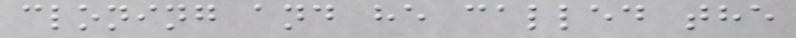cloning and he called the
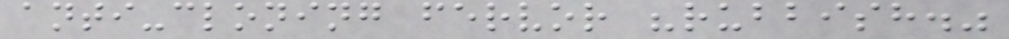anti-cloning fervor "rubbish."
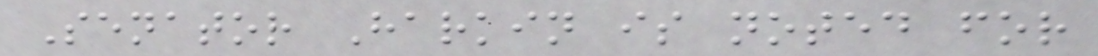Senator Harkin is noted for
